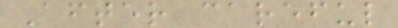After careful
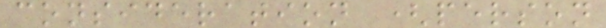consideration (person
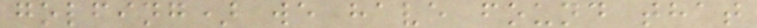golfing) we have found that
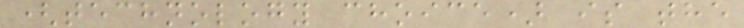(technology choice) is the
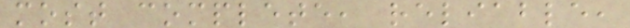most complete, reliable,
